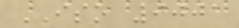ISO 9001
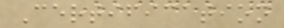Certification
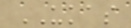UKAS
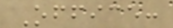Office:
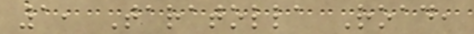1, Taratolla Road,
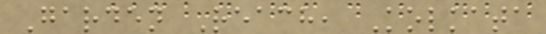Garden Reach, Kolkata
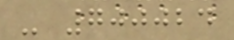- 700024
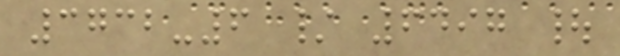3732-6 / 6497 |
